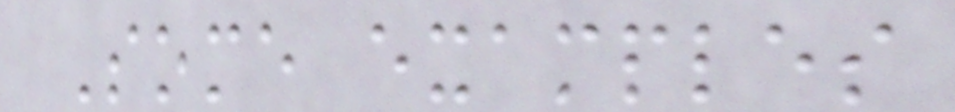Some examples
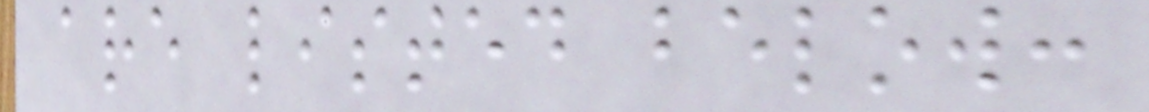are listed below:
